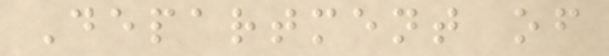Department of
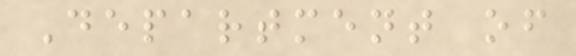Department of
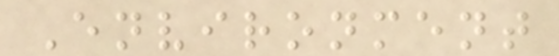Environment
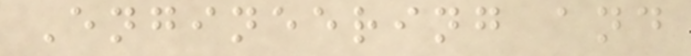Engineering and
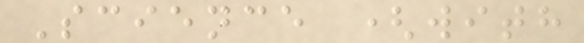Science (with
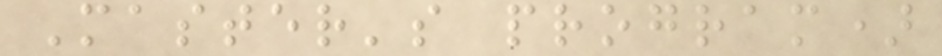Master's program)
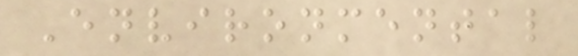Environmental
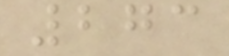273
